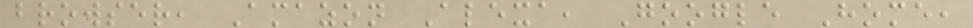browser, Amazon Alexa, Google Home,
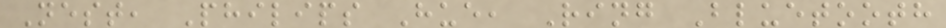Nest, Philips Hue, Ring Bluetooth
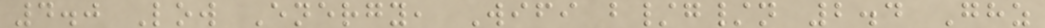4.0 Low Energy, Wifi b/g/n 2.4 Ghz
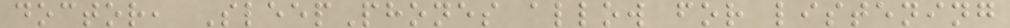doctor, SleepPhones allow for listening
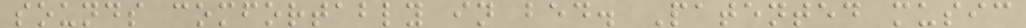sounds comfortably in bed. Patented music
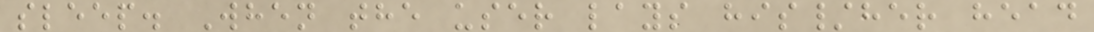sleep. When the user lays his/her head
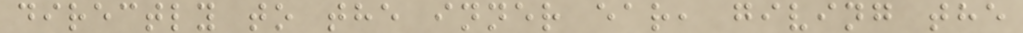directly to the inner ear, giving the
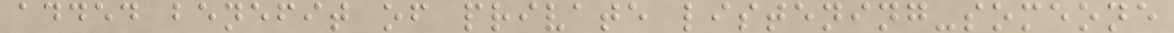added benefit of private listening-someone
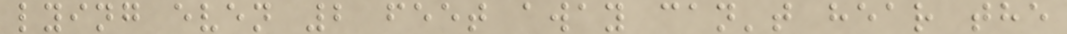lying even 2 feet away can't hear the
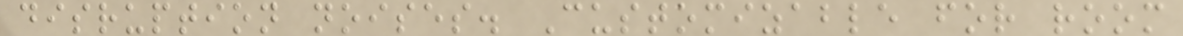disruption noises. Customizable for room
